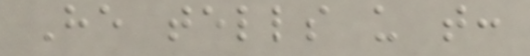He tells us that:
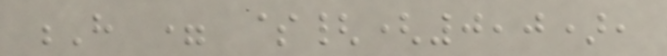H = ${(0,0),
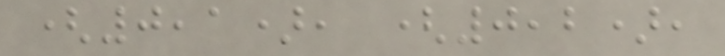(0,1), (0,2),
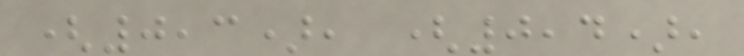(0,3), (0,4),
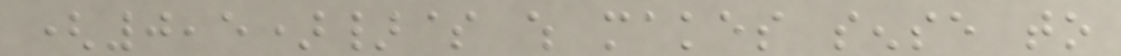(0,5)}$ which makes sense to
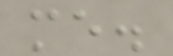me.
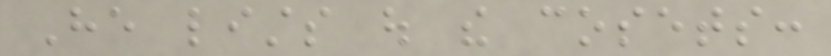He lists out the cosets:
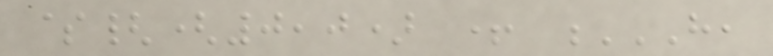${(0,0) + H,
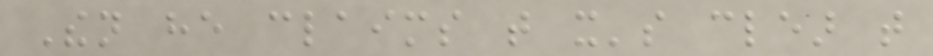Then he claims that it's clear that
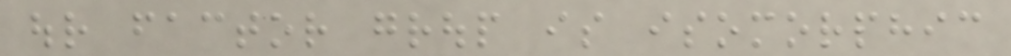our factor group is isomorphic
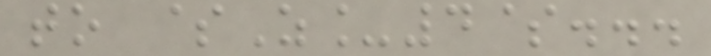to $Z_4$...
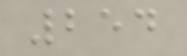254
